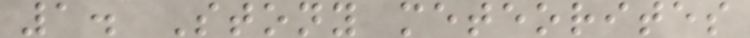1. Stony meteorites
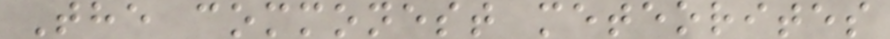The commonest meteorites
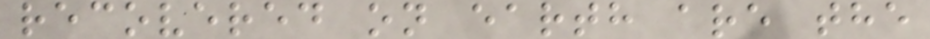recovered on earth are the
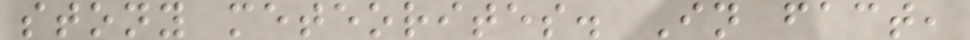stony meteorites. In fact,
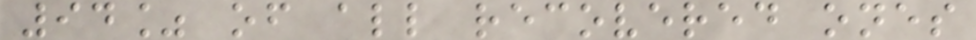94% of all recovered ones
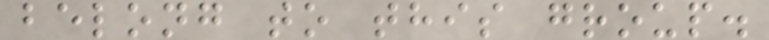belong to this group.
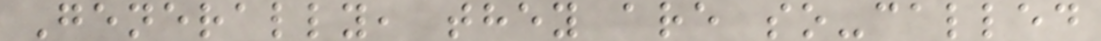Generally, they are so-called
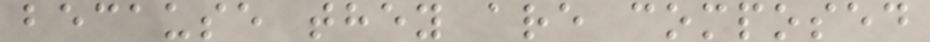because they are composed
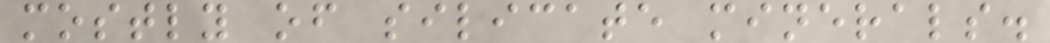mostly of silicate minerals.
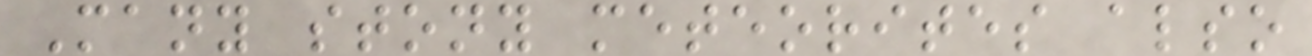Many stony meteorites also
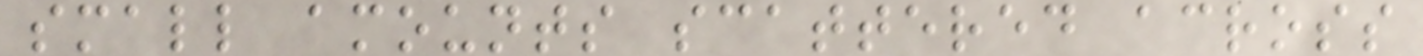small amounts scattered across
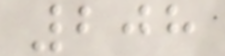208
